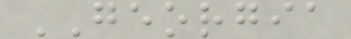GEORGIA
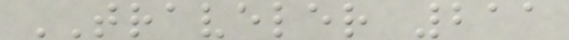TRAVELER 211
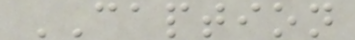CAPTION
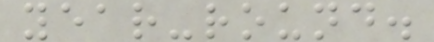year-round.
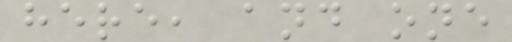here, and one
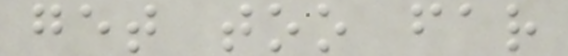get too far
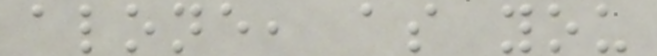alone, as you
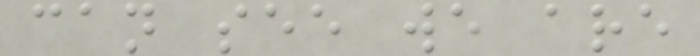can see we are
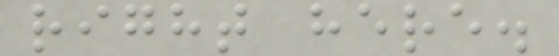right here.
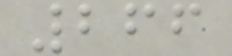266
